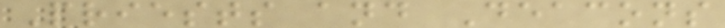Priests and Deacons
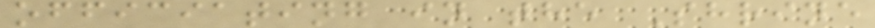officiating in the Shrine
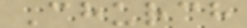Church
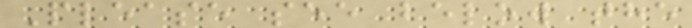Please see below the
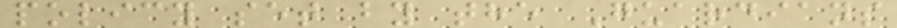policy set by the Guardians
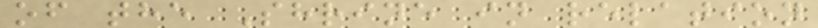of the Shrine in relation
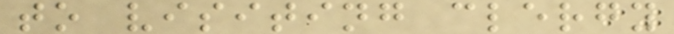to visiting clergy
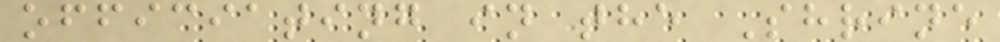officiating in the Shrine
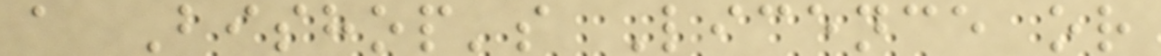a Bishop's Licence or
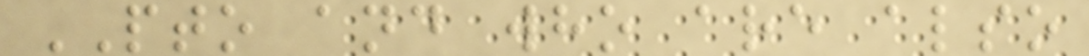PTO and who are also
